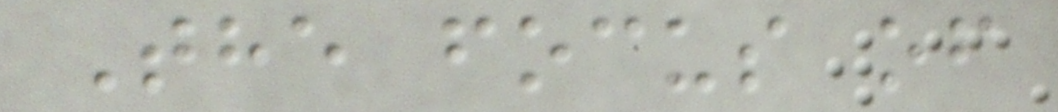The focus of
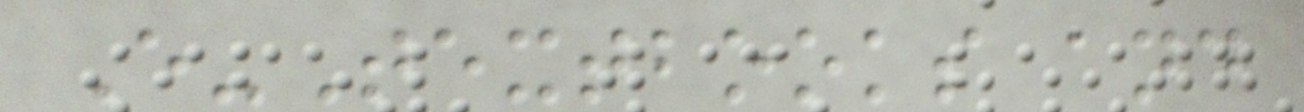E-Textbooks and
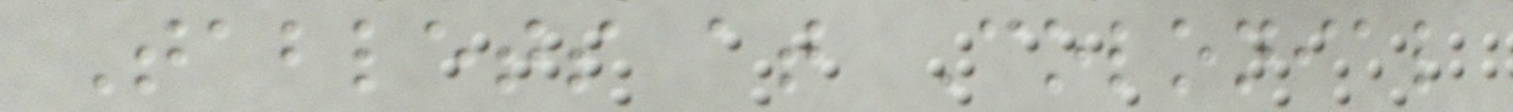Tablets at Colonial
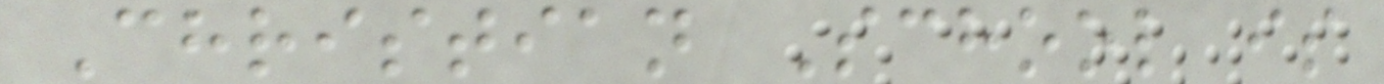Christian School is
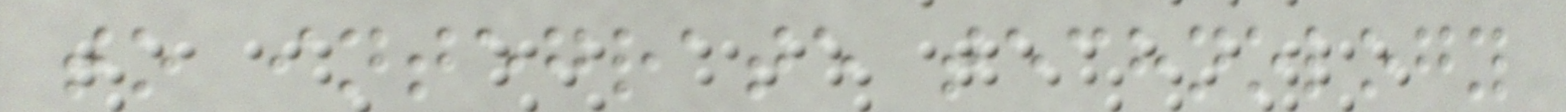to integrate technology
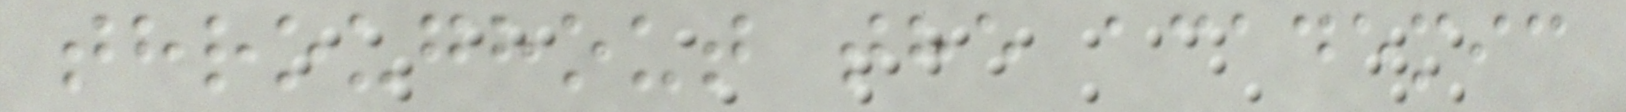throughout the academic
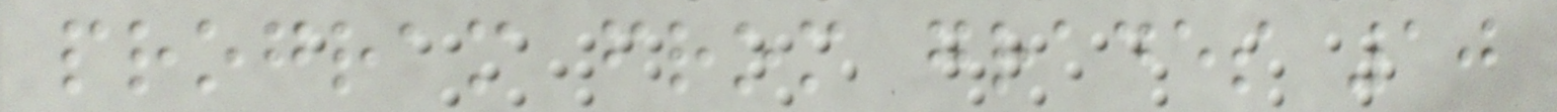program from grades 10
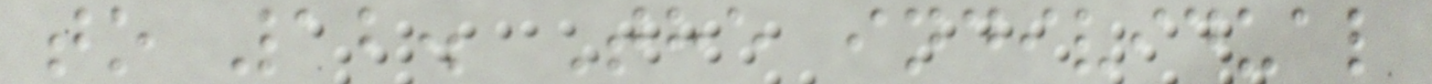to 12. The individual
